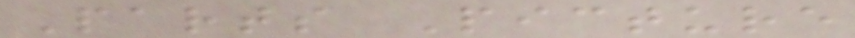Parts Picture
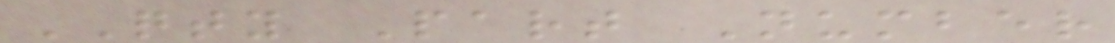QTY Part Number
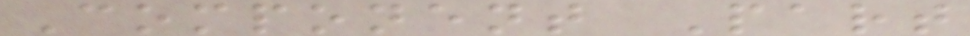Component Part
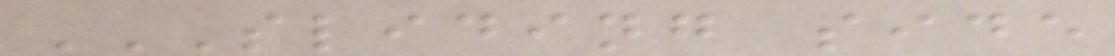SLIDING SIDE
